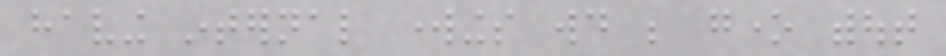having internal workings would be gone without
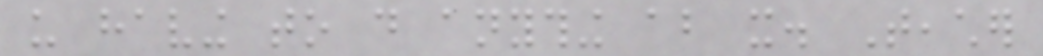us having to do anything about it. Teacher
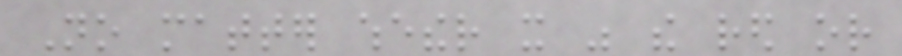No matter whether it was the red or
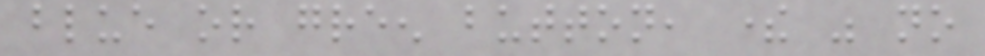blue or green button, there was no
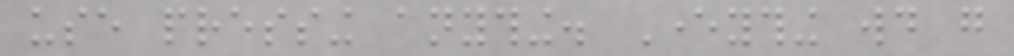use pressing anything. Everything would go
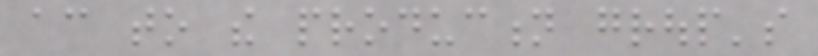according to the production group's
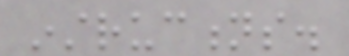instructions.
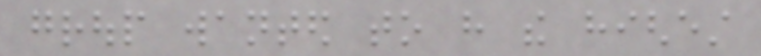group wanted to have the highest
